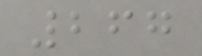267
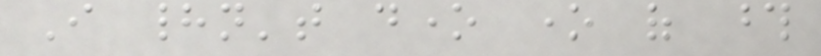I hadn't done one of those
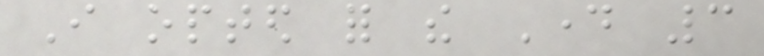I opted for the Day 3
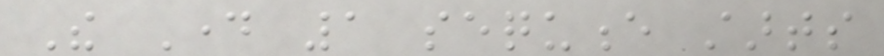The Day 1 sequence starts
